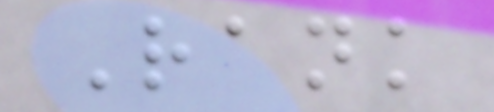Rank
